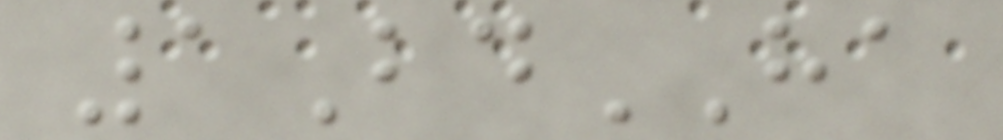1BdHA
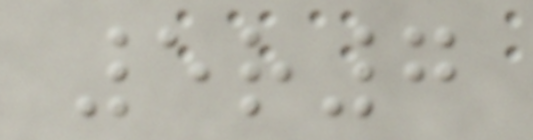5r7
